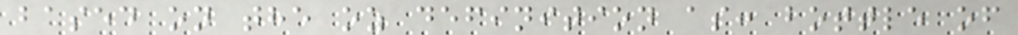based on the oz definition as: bottle of
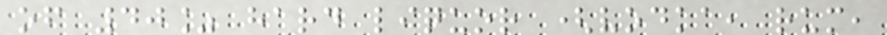of 40% hard liquor (vodka, rum,
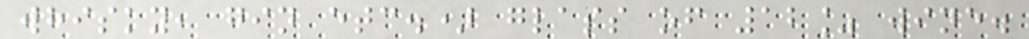whisky, gin etc.) glass of 12% wine.
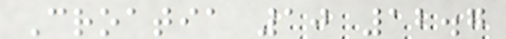Croatia 10 12.7
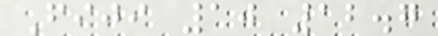Fiji 10 12.7
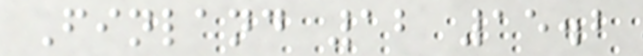Finland 12 15.2
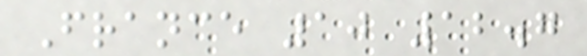France 10 12.7
